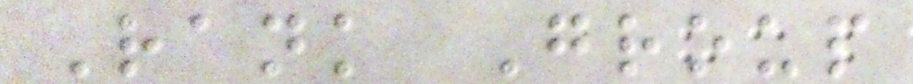Rank Group
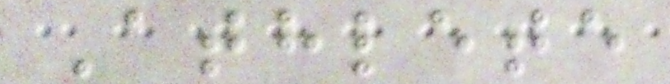Athlete
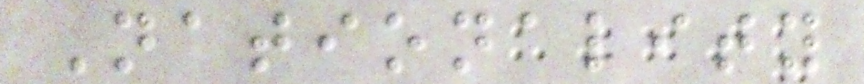Nationality
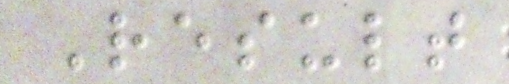Result
